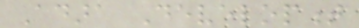Adara Development
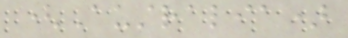(Australia)
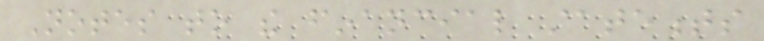Notes to the financial statements
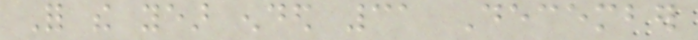For the year ended 31 December
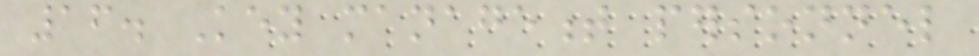16. Key management personnel
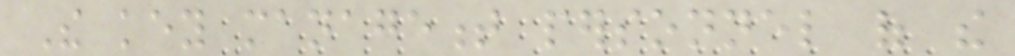The key management personnel of the
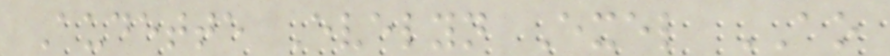Audette Evelyn Exel AO
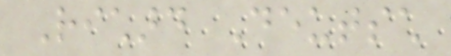Richard Deutsch
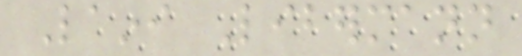Laini Libermann
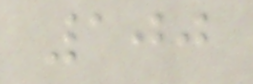100
